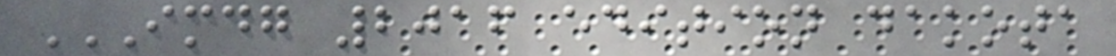IMDG 2016 EDITION DAKOTA
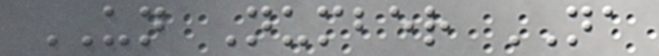UN Number NA
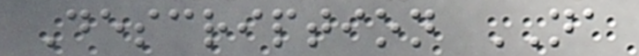Description NA
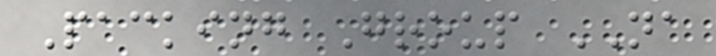Packing Group NA
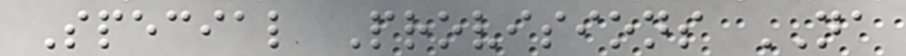Special Provisions NA
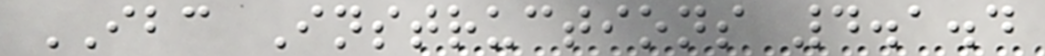IBC Instructions 4.1.4
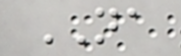NA
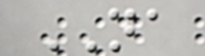NA
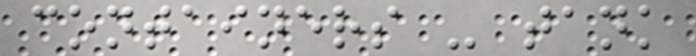containers - tank
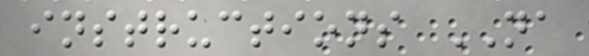instructions NA
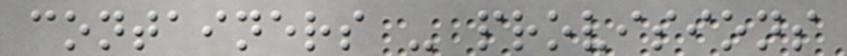containers - provisions
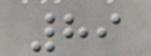89
